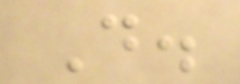D.
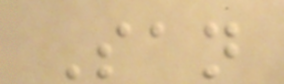San
